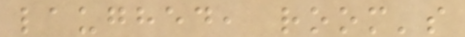laughed, room's
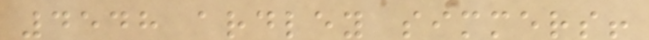4548 ardley simmers!
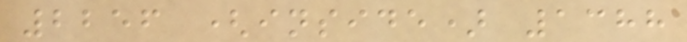2256 (inside) 1388
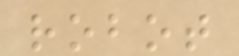robot
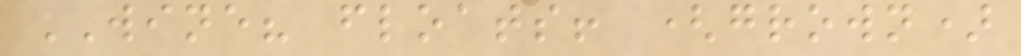WINE? floats! (grown)
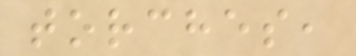torches,
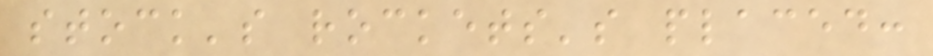stock's rockets's placed:
